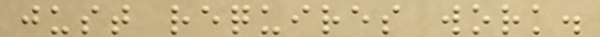just requires work.
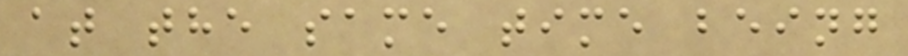at the same time being
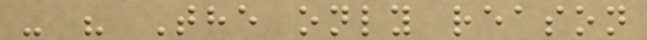- " The only reason
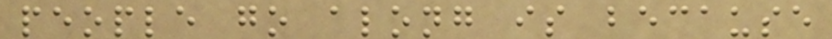people go along is because
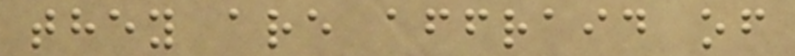they are affraid of
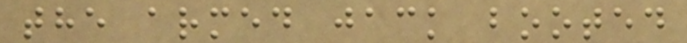the armed jack booted
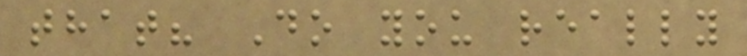that? Do you really
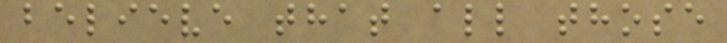believe that all those
